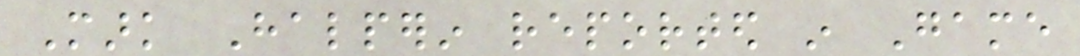Mark Halperin reported in Game
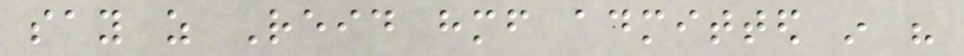say as Reid himself admitted in his
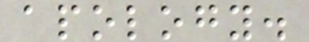apology.
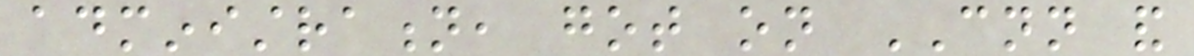administration, got on CNN and
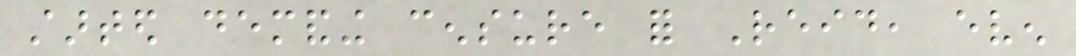started demanding censure for Reid, even
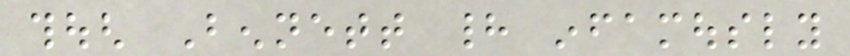though Bennett had infamously
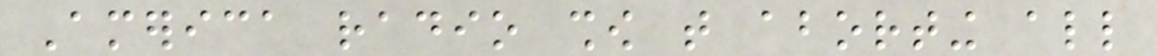America radio show that aborting all
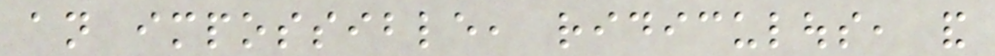an impossible, ridiculous, and
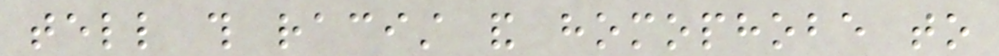tell this racist and homophobe to
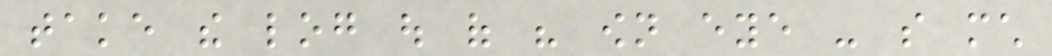take the log out of his own eye - so much
